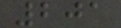201
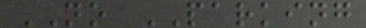NO PARKING
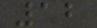12
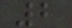2
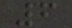6
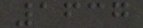1637
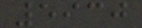5930
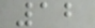12
